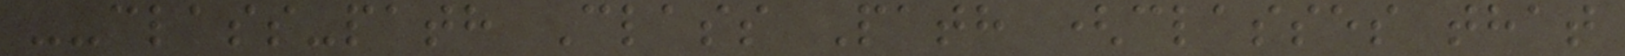--class-path Class Path (classes that
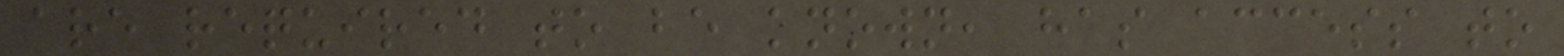are required to be known, has access to
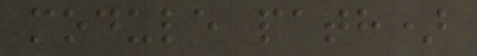module path)
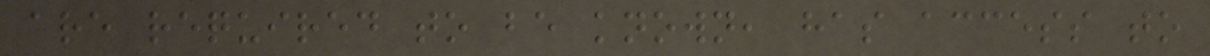are required to be known, has access to
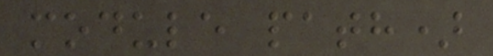module path)
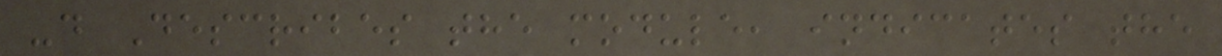-d Describes the module, indicates the
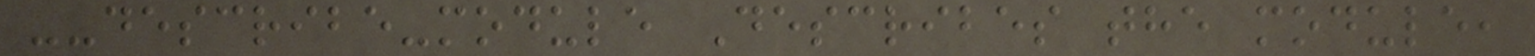--describe-module Describes the module,
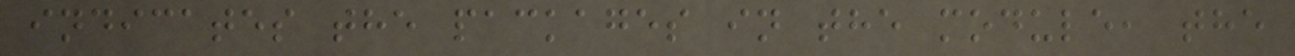indicates the packages in the module, the
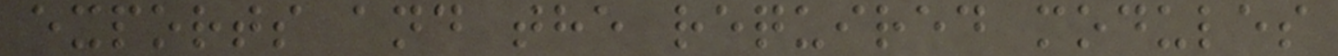exports and the required modules
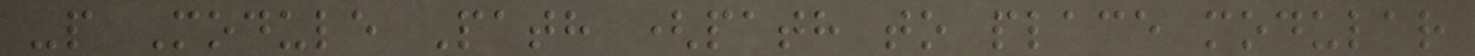-p Module Path (path to place modular
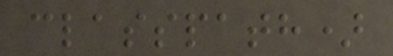classpath)
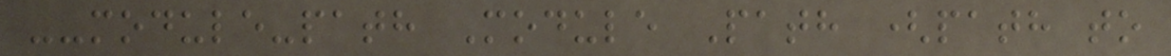--module-path Module Path (path to
